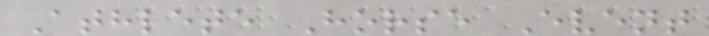Athlete Horse Event
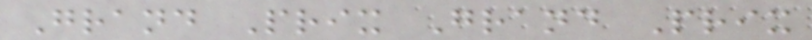Grand Prix Grand Prix
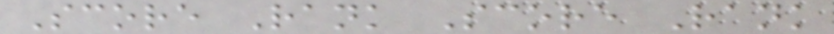Score Rank Score Rank
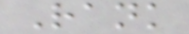Rank
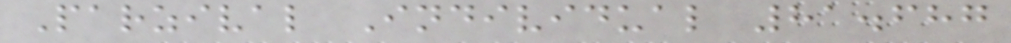Parzival Individual 81.687
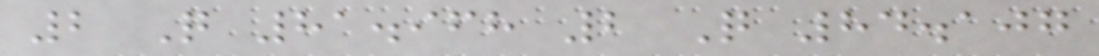2 Q 81.968 2 Q 84.107
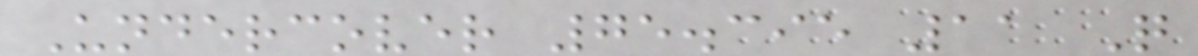Undercover 75.395 11 Q
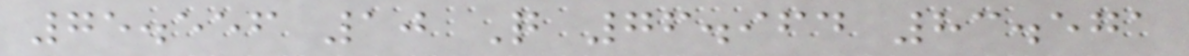75.556 10 Q 76.964 83.571
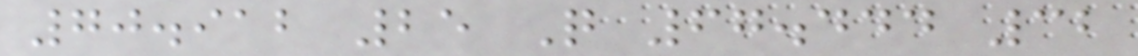70.912 25 Q 67.444 32
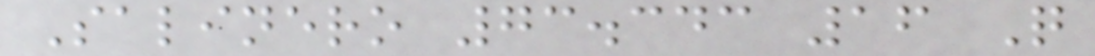Salinero 73.343 16 Q
